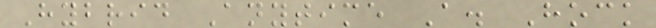Hybrid Anytime A. Hock
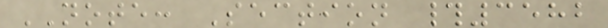NOTE: Section #3582
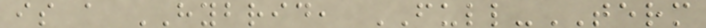is a HYBRID, FULL-TERM
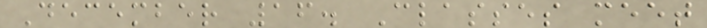December 16. Classes meet
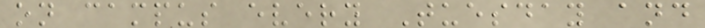on campus every Tuesday and
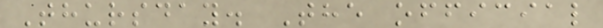Thursday. The official
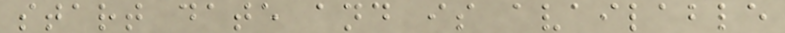start date and is available
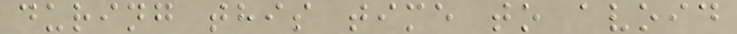during this time to avoid
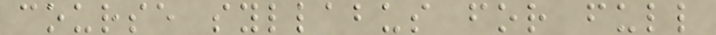course syllabus for full
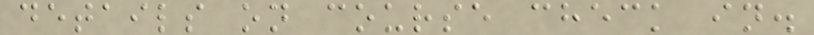details on course check in.
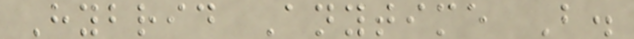Hybrid Anytime B.
